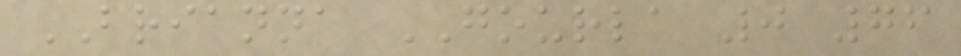BRIANNA GOURLA 0 76
